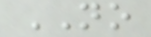NO
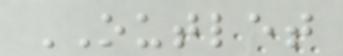OUTLET
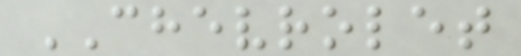CHEVROLET
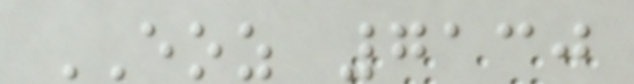EOZ 7130
